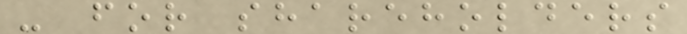- for shareholders
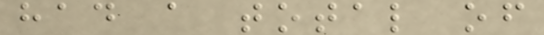had a total of
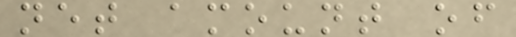net amount of
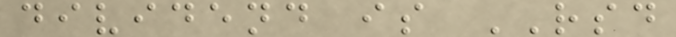dividend is RSD
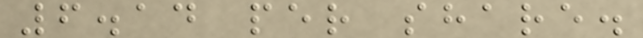6.14 per share.
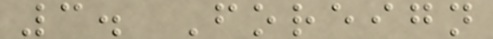3. Foreign
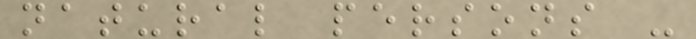natural persons -
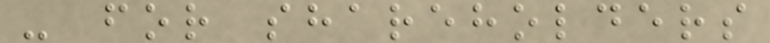- for shareholders
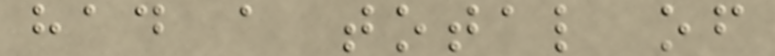had a total of
